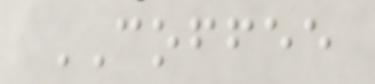COFFEE
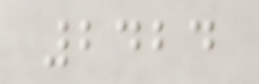2424
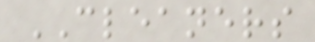CLEANERS
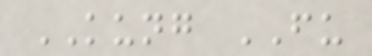KUNG FU
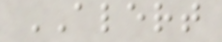ALERT
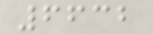6632
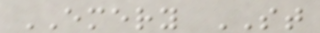EMERY ST
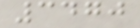3470
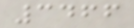3466
